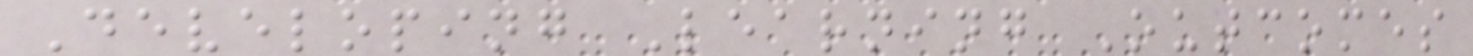Developing Learning Outcomes
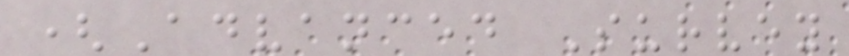(Advanced Survey
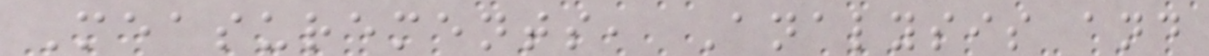Measurements, Analysis and
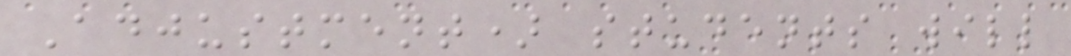Adjustment) students will
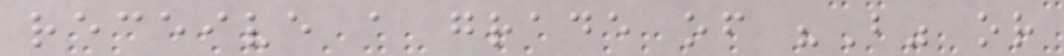receive a grade of "B" or
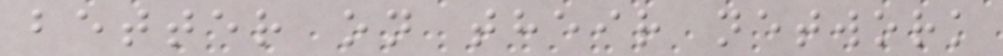better on their network
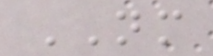NM
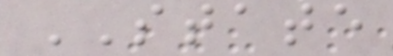STATE
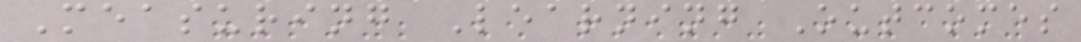Measuring Learning Outcomes
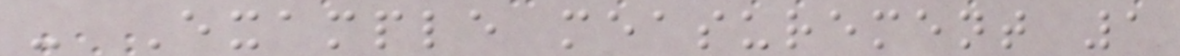- Example measurement 1
